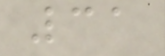31
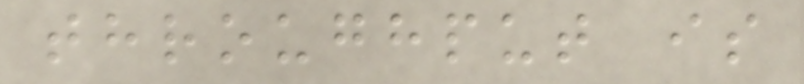throughput is
